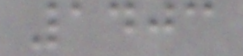1403
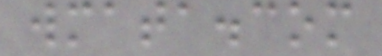wmata.com
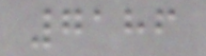7186
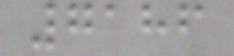7186
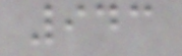943
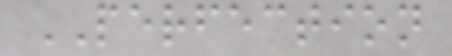PERFECTION
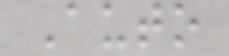Auto
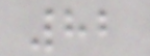82
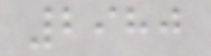2980
